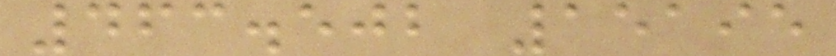463.502 15195
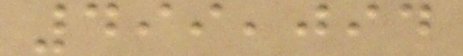499,094
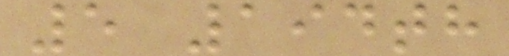5 194th
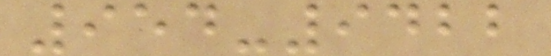954-9422
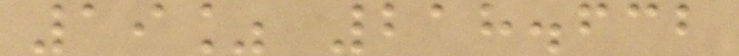19% 218.632
